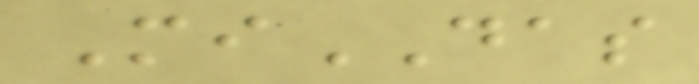MiDAS
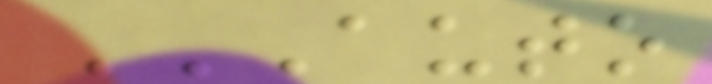AUTO
